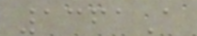1361A
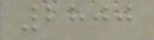2800
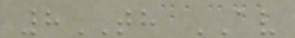8TH AV
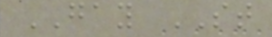GAY ST
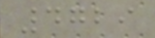4729
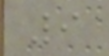9
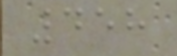458
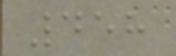458
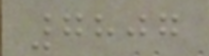7807
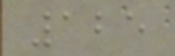125
